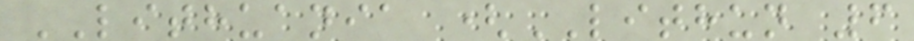LITHUANIA (LITHUN 6
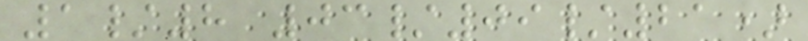1/8 03/09/21)
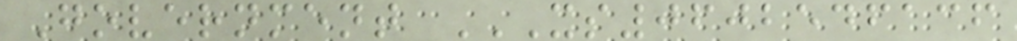Government XS0602546136
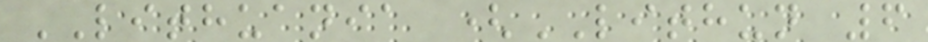LITHUANIA (LITHUN 6
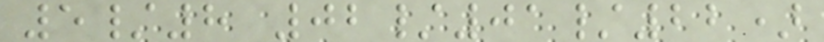5/8 02/01/22)
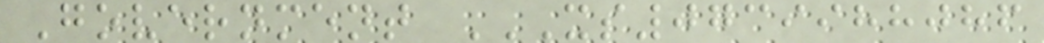Government XS0739988086
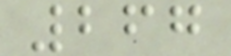267
